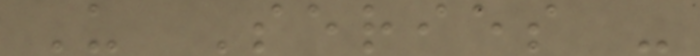U Series -
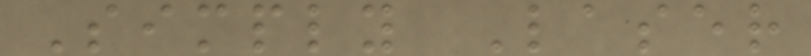Simply Laser
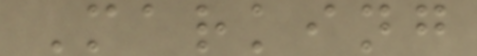Marking
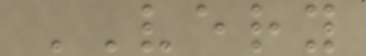VERY
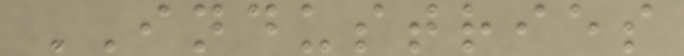INDUSTRIES
